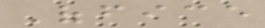Office
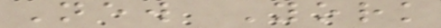New York
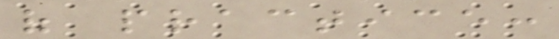of practice:
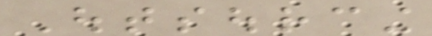Outsourcing
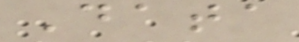Data
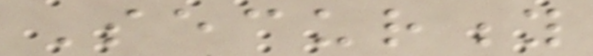Security
